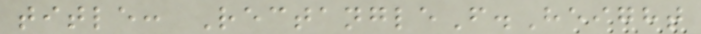title: RectangleF.Height
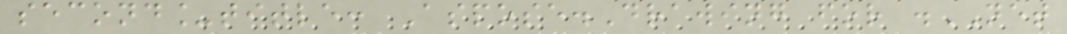second_title: Aspose.Drawing for .NET
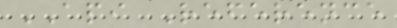API Reference
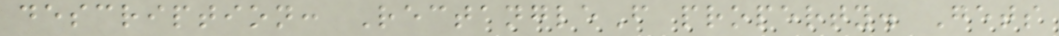description: RectangleF property. Gets
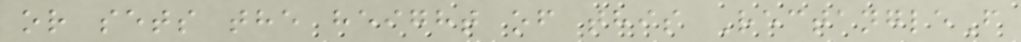or sets the height of this RectangleF
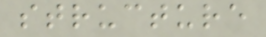structure
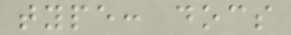type: docs
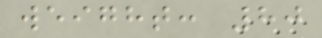weight: 80
